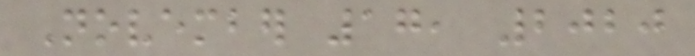November 17, 2020
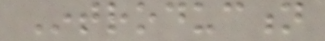Introduction
